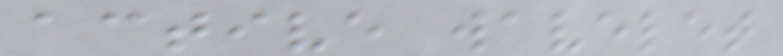active wavelet
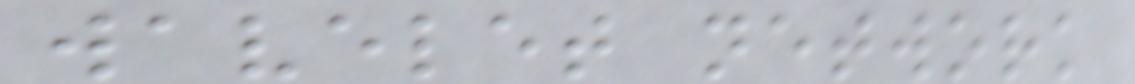wavelet network
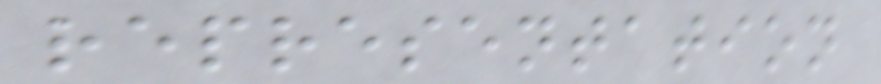representation
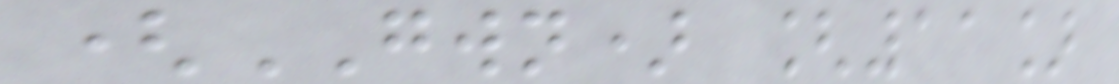(GWN) [11]
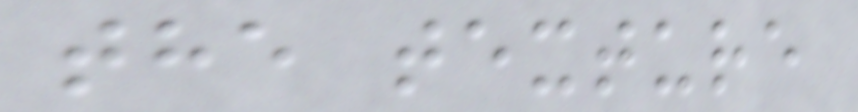the texture
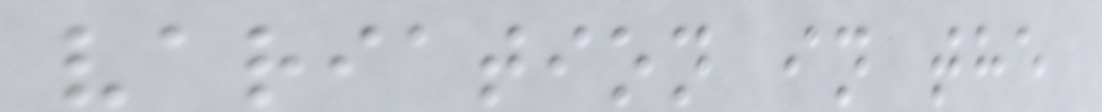variation in the
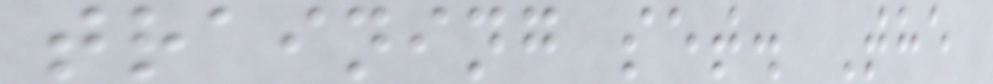training set. The
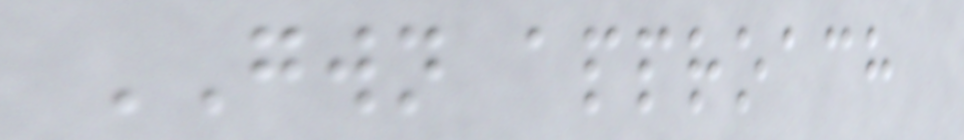GWN approach
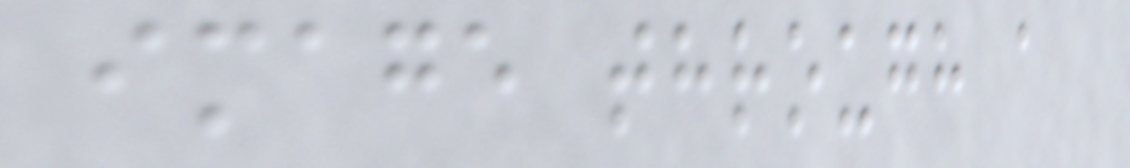image through a
